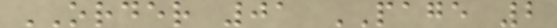ORDER 01 PAGE 2
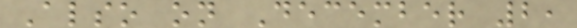Also on December 2,
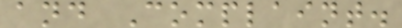and Complaint.
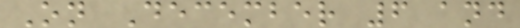On December 6 and
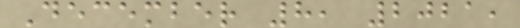December 8, 2021,
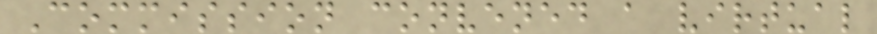Commission convened a virtual
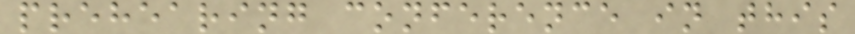prehearing conference in this
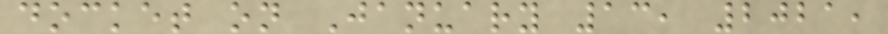docket on January 13, 2021,
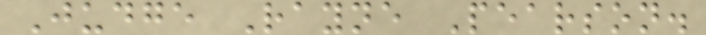Judge Rayne Pearson.
